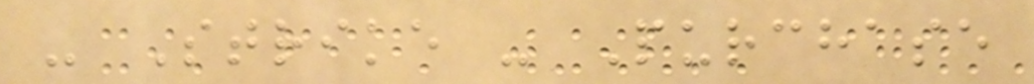- Strike - Purchase
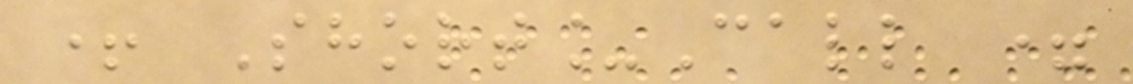+ Short_Call =
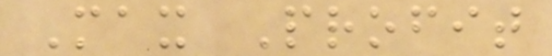Max Profit
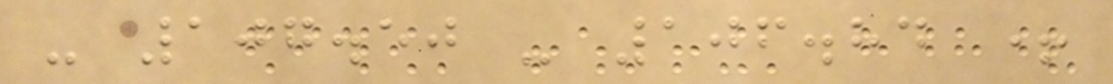- 107.50 - 106.84 +
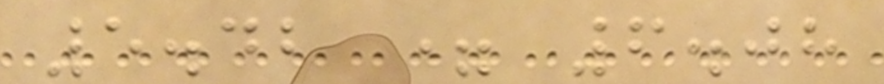5.42 = 6.08
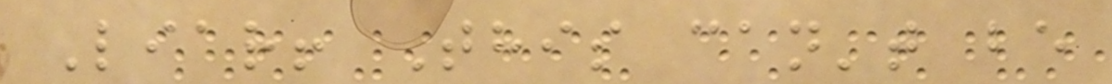Liar! This can't be
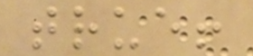true!
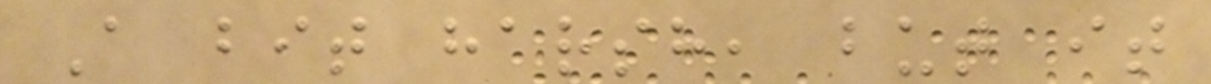A bit harsh, but it
